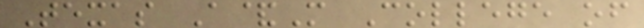Texas A&M College of
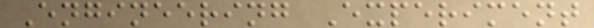Engineering Experiment
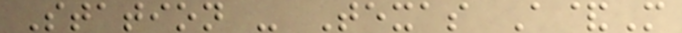Station - Texas A&M
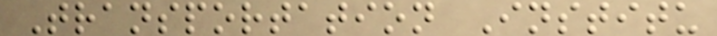Transportation Institu
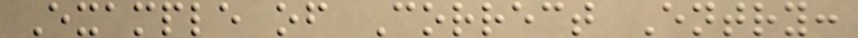Example of Correct Entry:
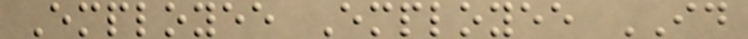Employee Employee ID
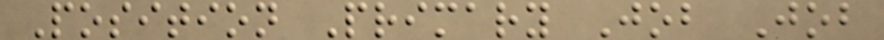Position Primary Job Job
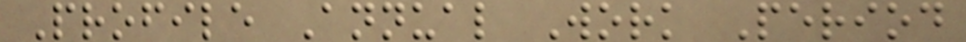Profile Annual Work Period
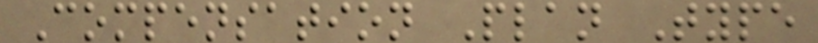Compensation Plan Type
